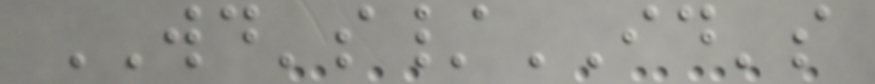WD's/ID's
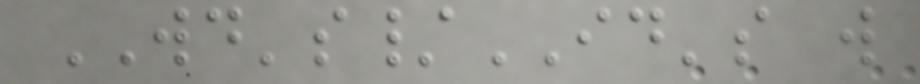WD's/ID's will
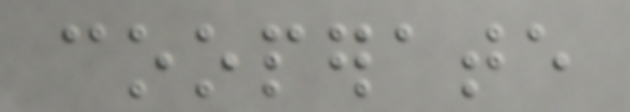cooperate
